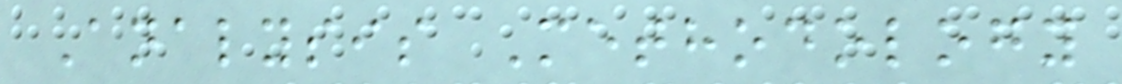Analysis Methodology
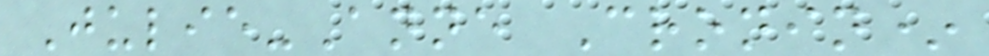Julie-Anne Cronin*
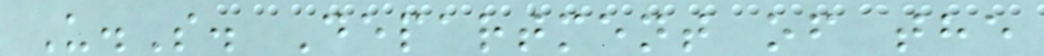U.S. Department of the
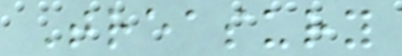Treasury
